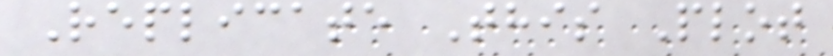Replicate This Plot
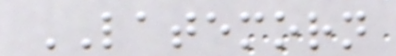LATEMORN
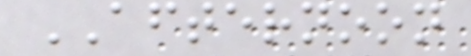AFTERNOON
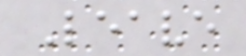Leave
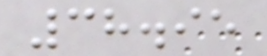38.95
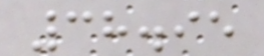38.95
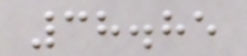38.85
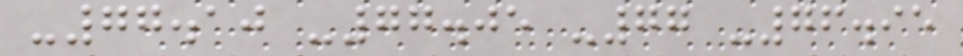-77.10 -77.05 -77 -76.95
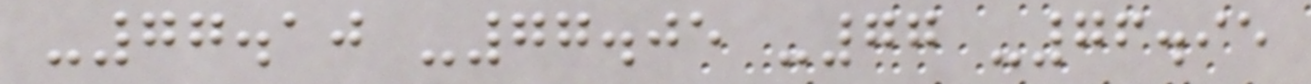-77.10 -77.05 -77 -76.95
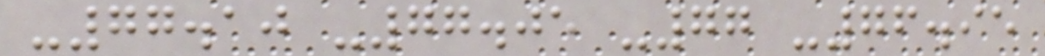-77.10 -77.05 -77 -76.95
